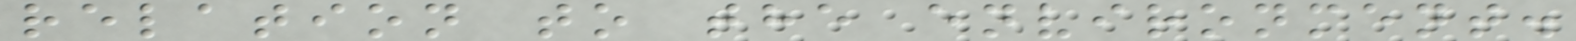relation to the environment.
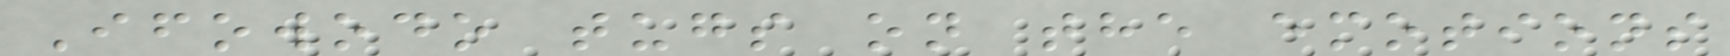Ifowodo tugs on the emotions
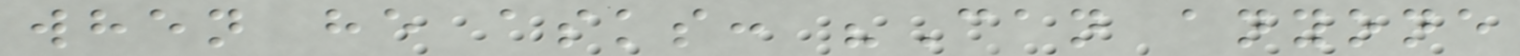when he asks: "Can anyone
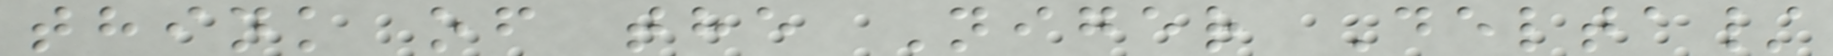think of the Niger Delta/
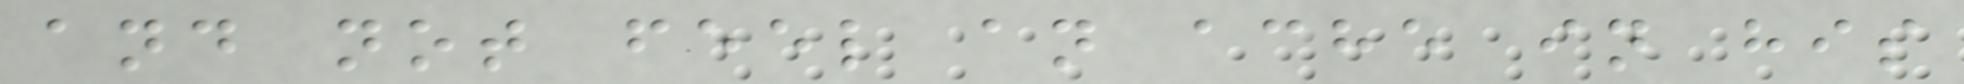and not feel an ache in his
